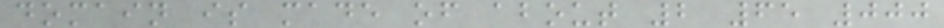domain is made of about 2 65 000
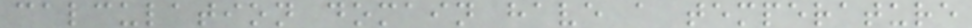calculation domain have a temperature
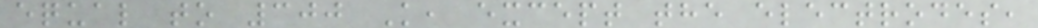equal to 300 K, except the electrodes,
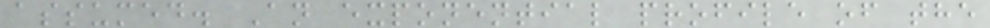assumed. An exponential profile of the
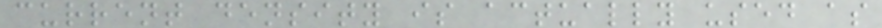current density is actually used as
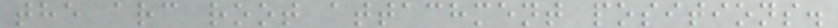the arc root attachment positions.
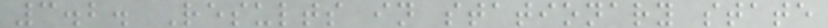3.2. Results in stationary state
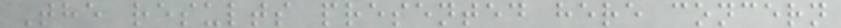The results presented here concern
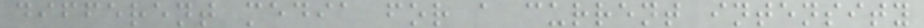different media for a current intensity
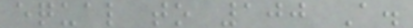equal to 100 A.
